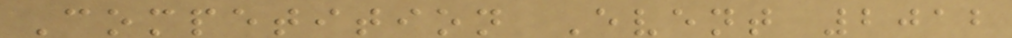Competition Event 2012
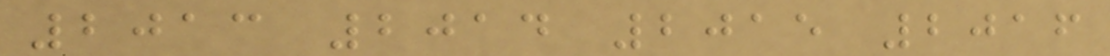2013 2014 2015 2016
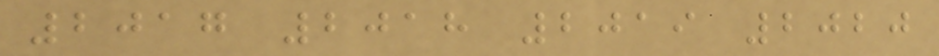2017 2018 2019 2020
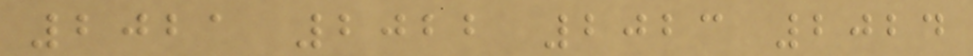2021 2022 2023 2024
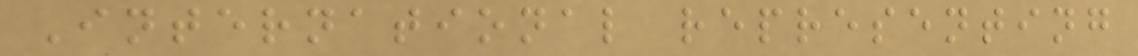International representing
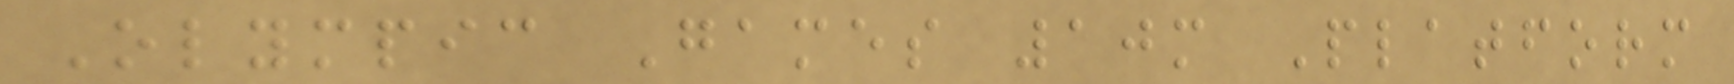Olympic Games 10m Platform
